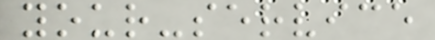your-service
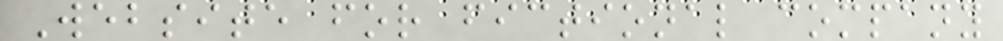Website for fictional company
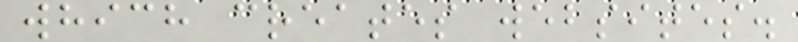which creates websites.
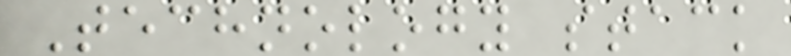Technology stack
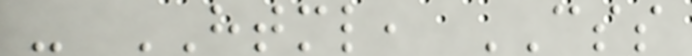- HTML, CSS
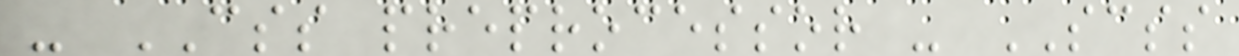- CSS preprocessor - SCSS
